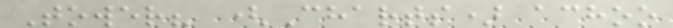Tower? (Charts) achoo
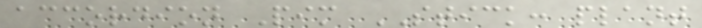accordion Pim STICK: plant
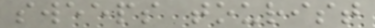sweeps tourist
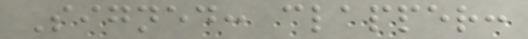Signed: clapper:
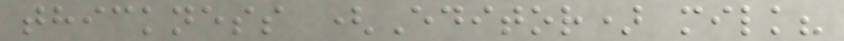thickness (Editor) milk?
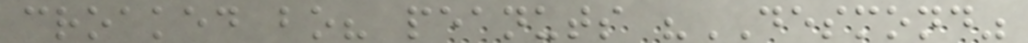croaked bo? peanuts "DESMOND"
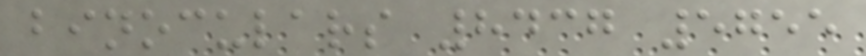binoculars 8437 5755
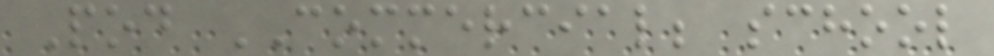Pod COMMERCIAL; school
